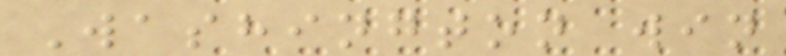Washington win
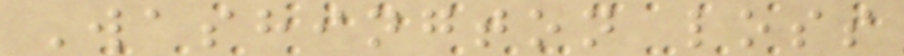Washington loss
